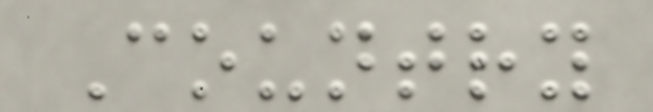Country
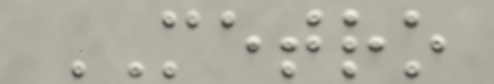METRO
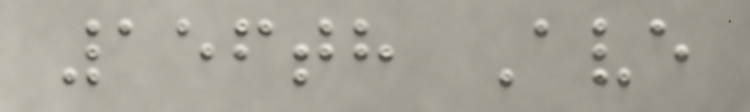156th Ave
